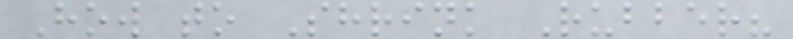How to Shrink Rubber?
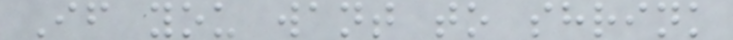If you want to shrink
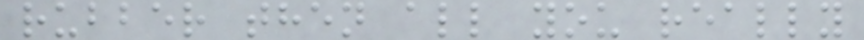rubber then all you really
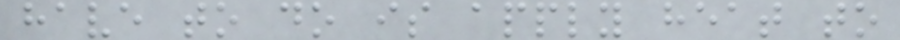have to do is apply heat to
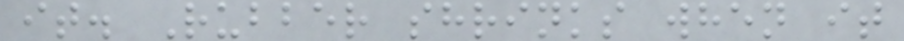it. Rubber shrinks when it
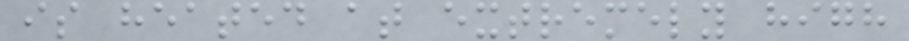is heated at extremely high
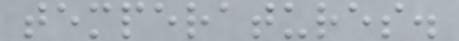temperatures.
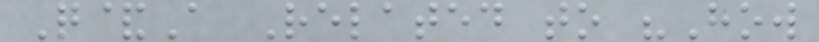Q&A Related to "How
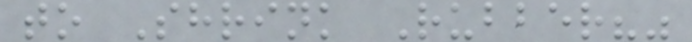to Shrink Rubber?"
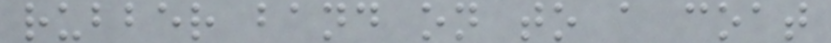rubber band on to a coat
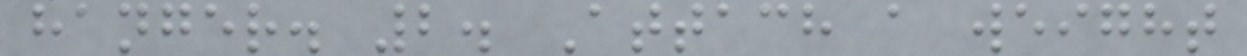hanger. 2. Attach a weight
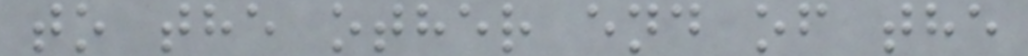to the other end of the
